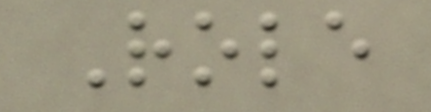Role
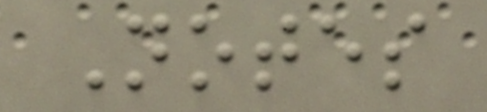Notes
